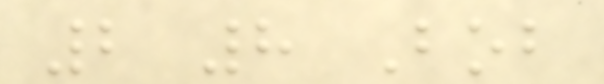2 8 Bob
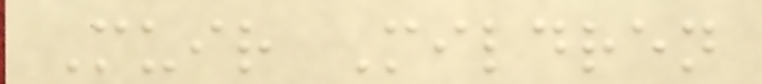Muir Mildren
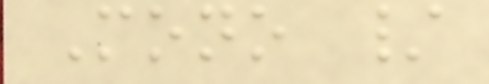Mono /
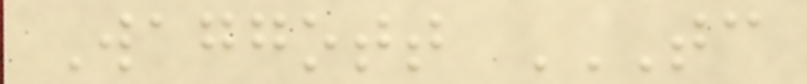Waggott TC
